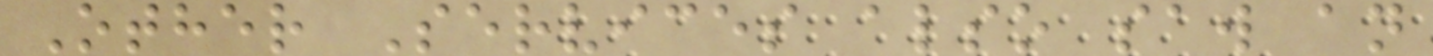Other Services also saw an
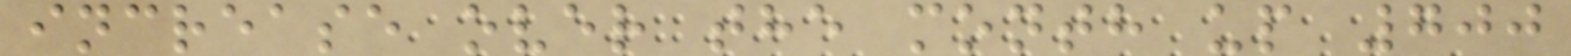increase over the month up 700
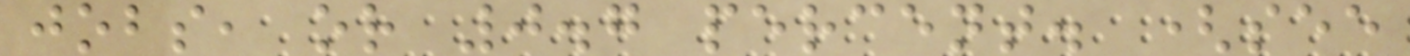jobs, or 0.7 percent. (see
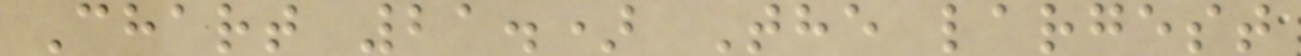Chart 21.) The largest
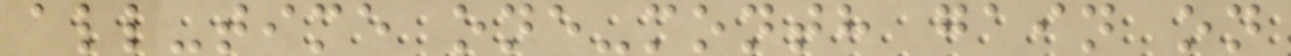all-time one-month gain on
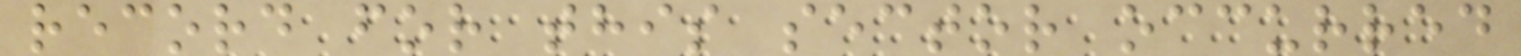record for this sector occurred
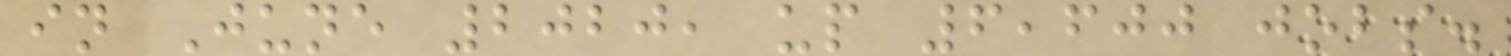in June 2020, up 6,600 jobs.
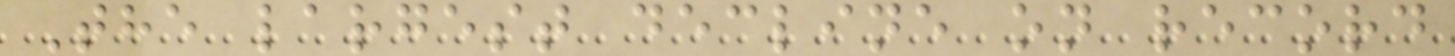The largest decline on record
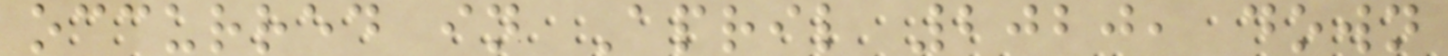occurred in April 2020, down
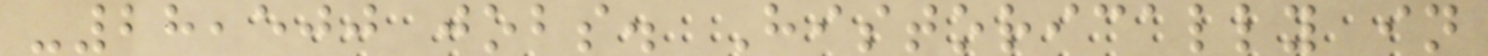-28,500 jobs. Historically in
